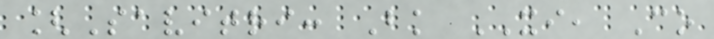[Savitri: Bk XI, Co
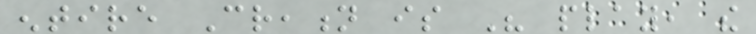entire Creation is His play, the
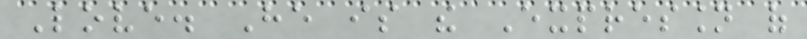Love. He is the Expression of
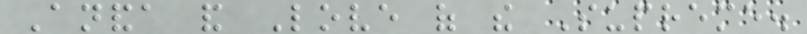Ananda and Love of the Supreme.
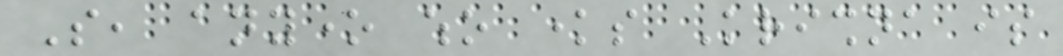So, anyone who knows Krishna is
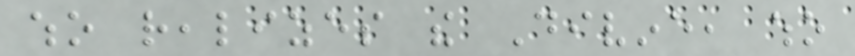who realizes the Divine, who
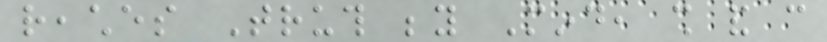reaches Truth beyond Mind, shall and can
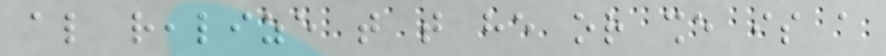also realize that that he or she is a
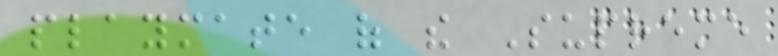playmate of the Supreme
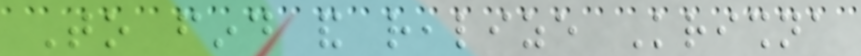To find and realize Krishna
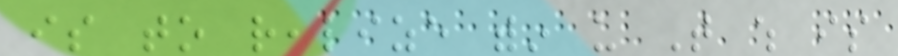is to realize within us That which is
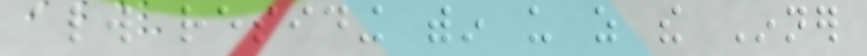always residing within us as the Inner
